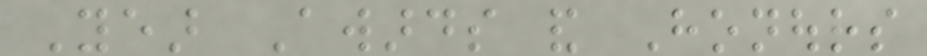Year Awards and Honours
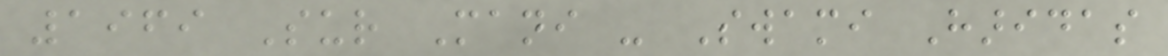1969 Sur Mani - Swami Haridas
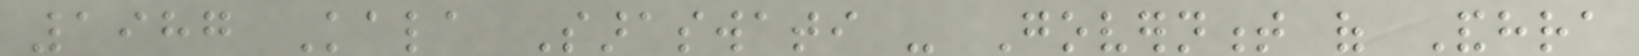1987 Kala Saraswati - Government of Andhra
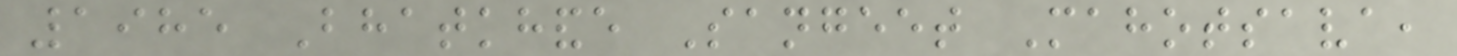1985 Bhatkhande Sangeet Mahotsava,
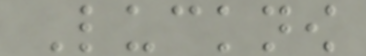Lucknow
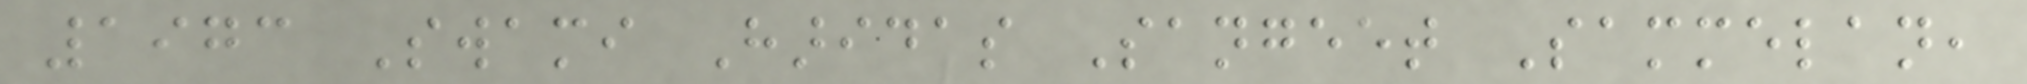1973 Swami Haridas Sangeet Sammelan,
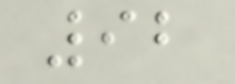92
